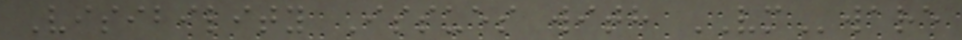Visibility Issues with VMware
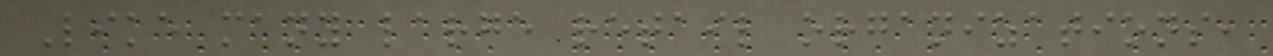Like many large retail organizations,
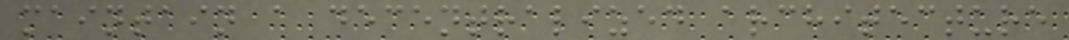maintain a decentralized architecture
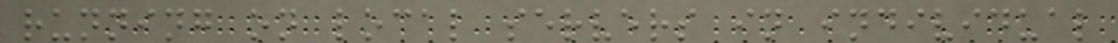running on local servers in individual
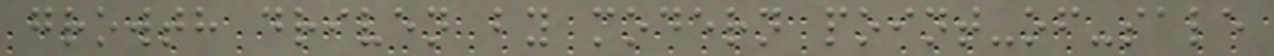growth driven by modern point-of-sale
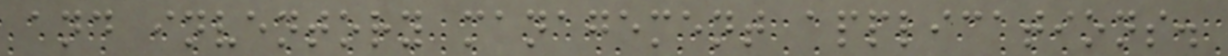and inventory management applications.
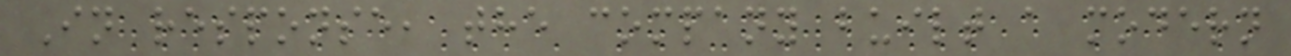In response, the company built a modern
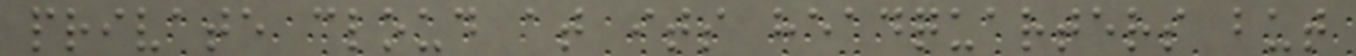private cloud at its headquarters but
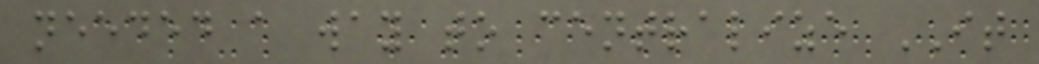needed a way to centralize IT
